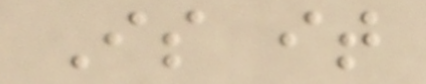Is it
